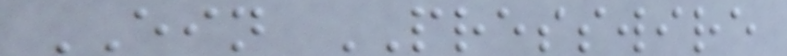EIN PRESSWIRE
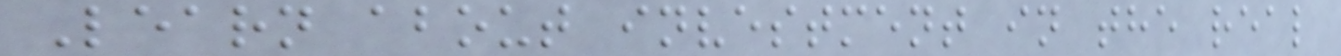Learn about investment in the real
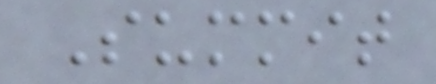Summit
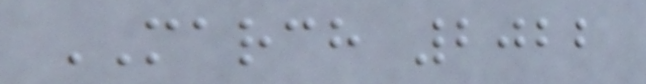MARCH 2022
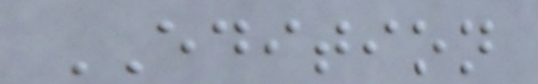EDITION
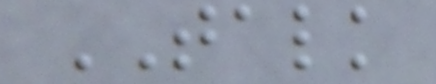TALK
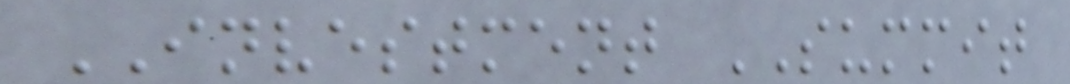INVESTMENT SUMMIT
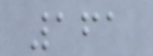161
